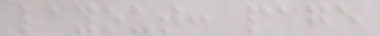layout: page
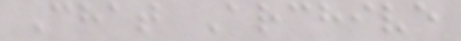Chat Archive
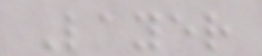Layer
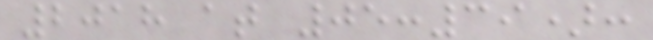2018 at 05:39):
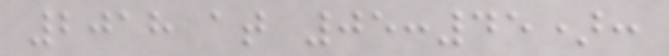2018 at 05:45):
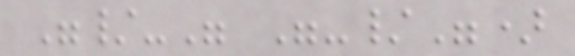"/-" "-/")
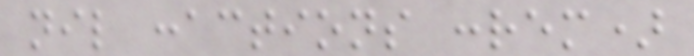nil :actions :rem)
